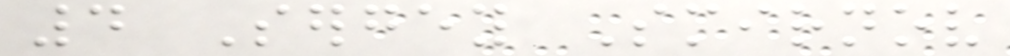4 Sergey Smirnov
